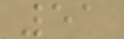51
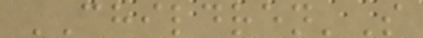CHILDREN'S
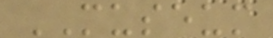MUSEUM
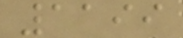1199
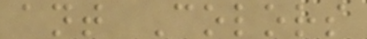ant Colors
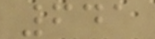641
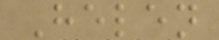Helen
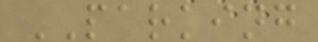PARKING
